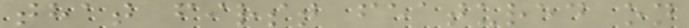that first featured on
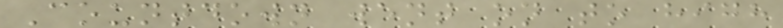Countdown went on to high
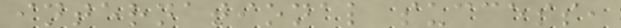international success,
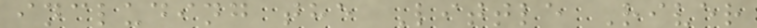including the Little River
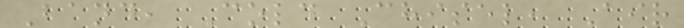Band, Cold Chisel, Air
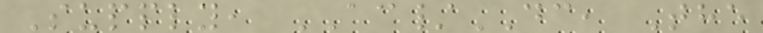Supply, AC/DC, The
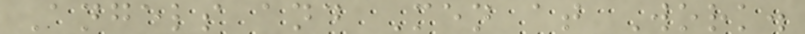Angels and Men at Work.
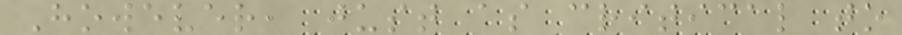However, just as critical to
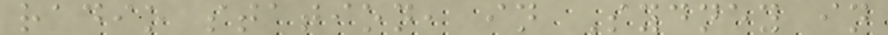radio station, in Sydney in
